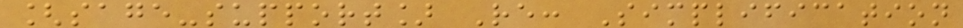[sage-support] Re: Simplification
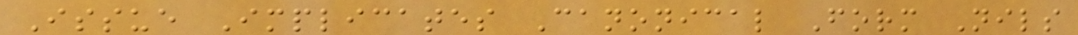Issue Implicates Canonical Form Nils
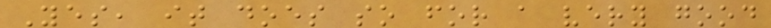Yes, it does so for a very good
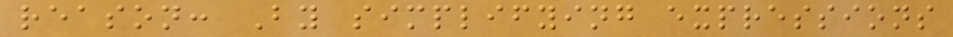reason: By simplifying expressions
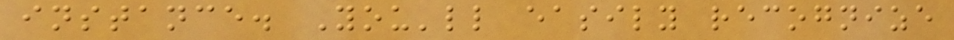instance. You'll easily recognize
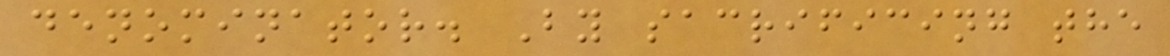denominator. By sacrificing the
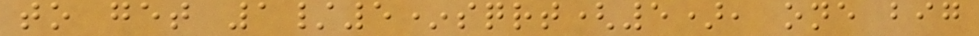to get 1/5*sqrt(5), one big
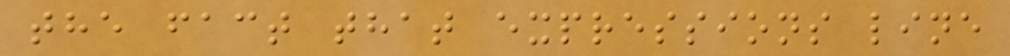the fact that expressions line
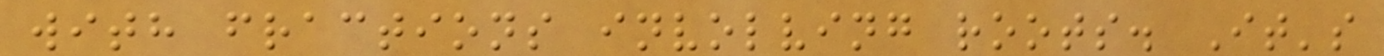with fractions involving roots. It's
